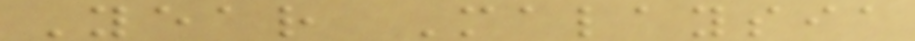Year Malaysia
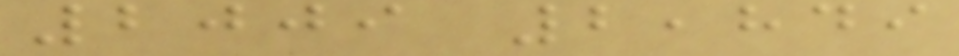2009 2,849
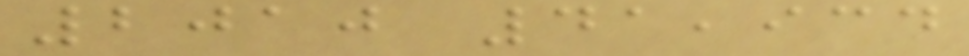2010 41,934
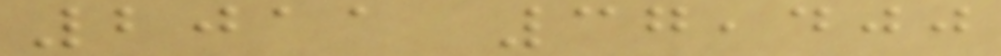2011 37,400
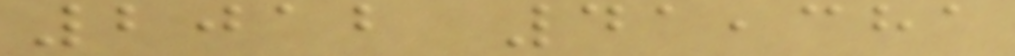2012 41,381
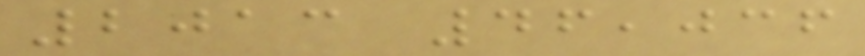2013 46,036
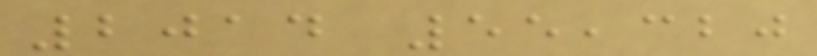2014 55,320
